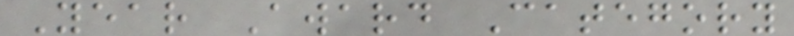Year Award Category
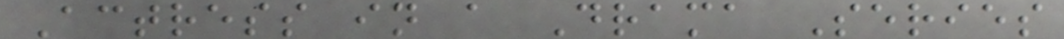Actress in a Drama Series
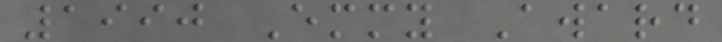1990 Emmy Award
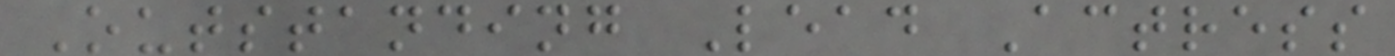Outstanding Lead Actress
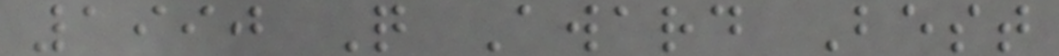1990 Q Award Best
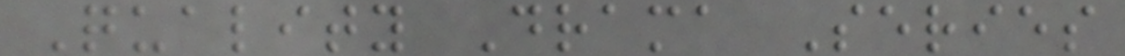Quality Drama Series
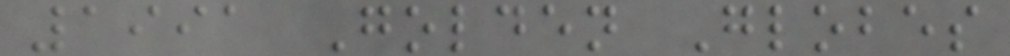1991 Golden Globes
